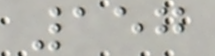157
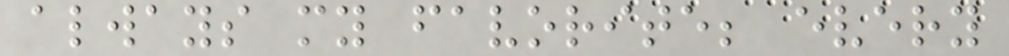always my favorite; every
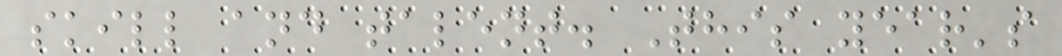skill and talent. This year's
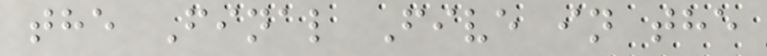the Final Five in the
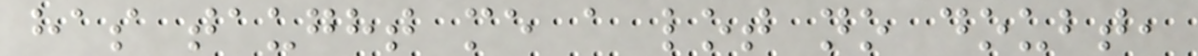has taught me a lot no doubt,
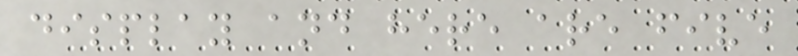display and here are five
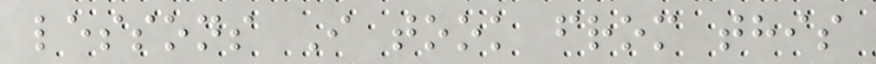lessons I took from this
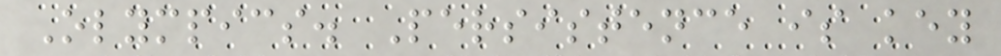Olympics. Persistence is key
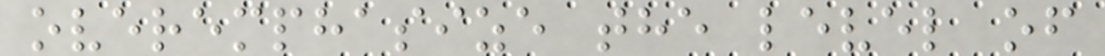overemphasize the level of
